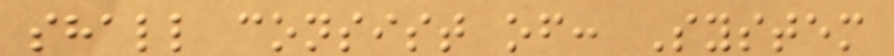shall consist of: System
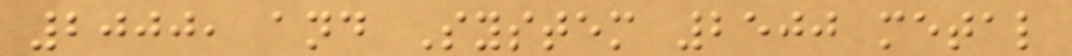2000, and System 2500 metal
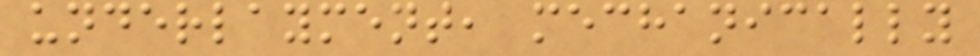underlayment, mechanically
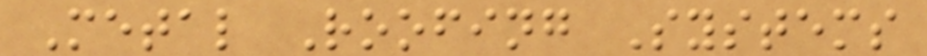Metal Roofing Systems
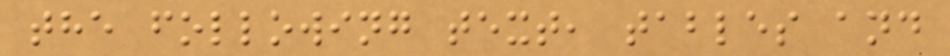the following text, tables and
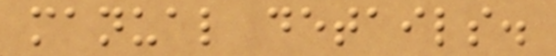manual details.
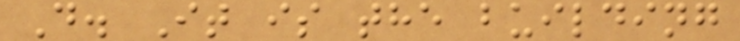D. It is the building
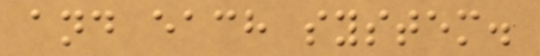and each system.
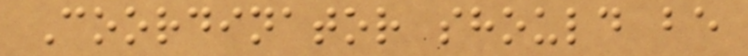Coordinator should be
